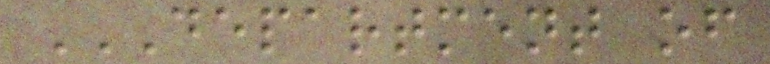DEPARTMENT OF
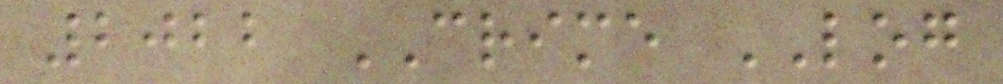2022 CRIME LOG
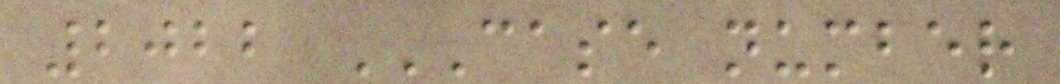2022 CASE NUMBER
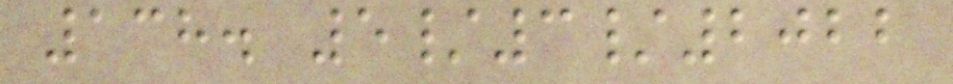138. 5/3/2022
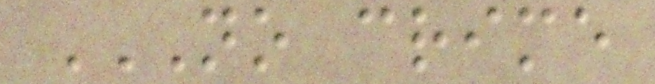NO CRIME
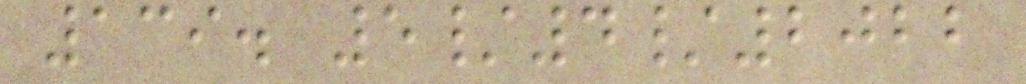139. 5/4/2022
